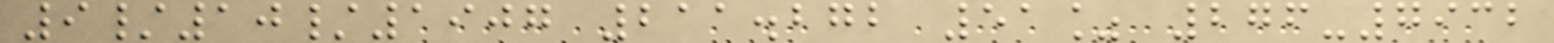9/10/1907 211.272 51% 276-7932
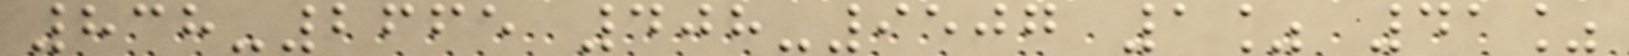838-2665 408-9507 1% 41%
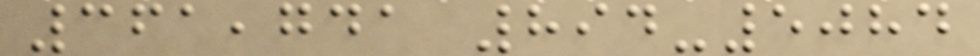361,741 894-5084
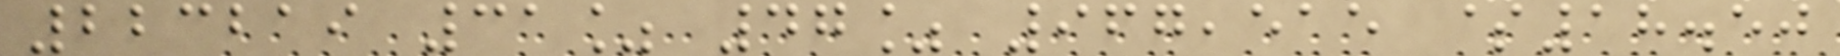223219 31% 47% 967,515 $18.50
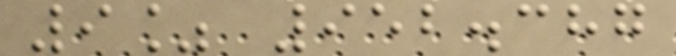9% 952.387
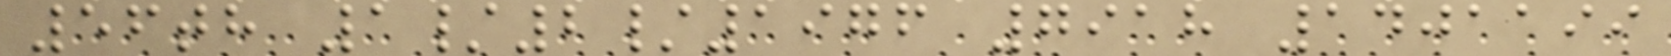56th 1/2/1976 7918 1401199
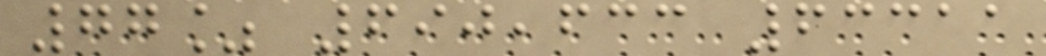77% 690,633 63311
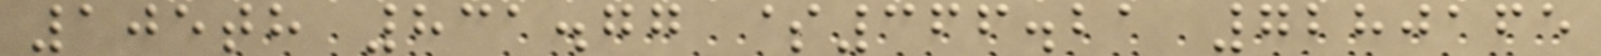105th 831.77 $366.21 7280165
